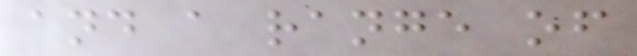and a range of
